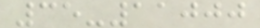35-11000
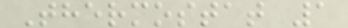Thermostat 1
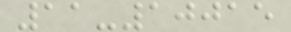11-10015
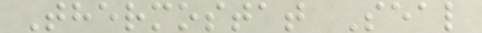Thermostat Seal
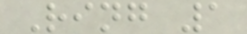Ring 1
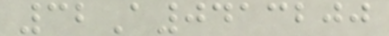32A0413200
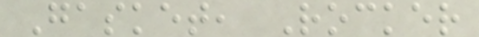Gasket, Rocker
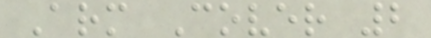Arm Cover 2
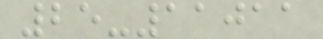25-11011
